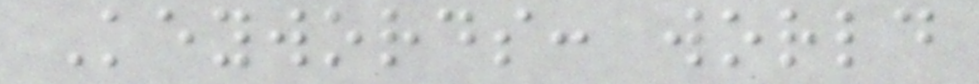Keywords: world
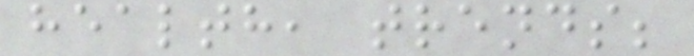health, trends;
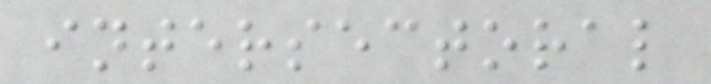intersectoral
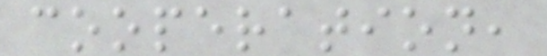cooperation,
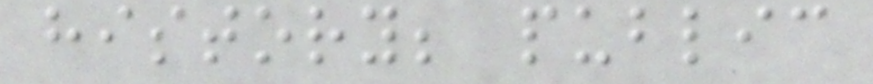history; public
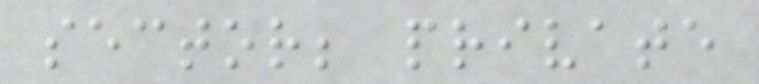sector; private
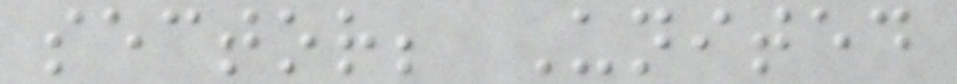sector; United
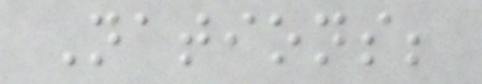Nations;
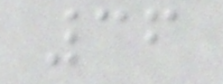36
